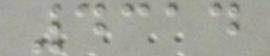4314
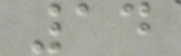14
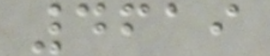4619
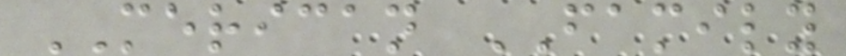MERICAN FAMILY
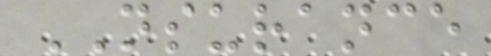NSURANCE
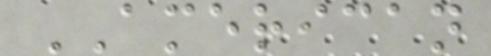AMERICAN
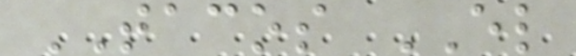TACOS EL
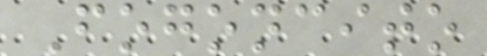Fogoncito
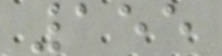155
